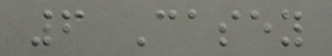6 Casey
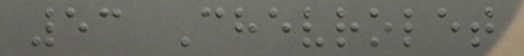53 Chevrolet
